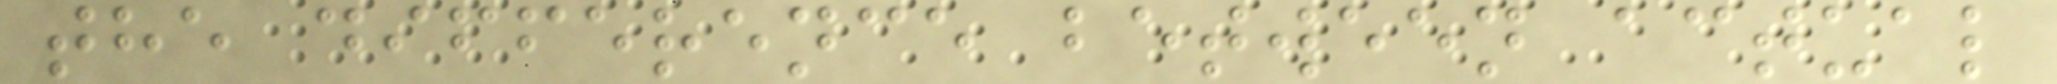the difference between actual
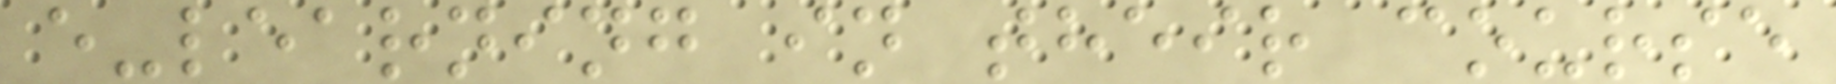e-learning in their course
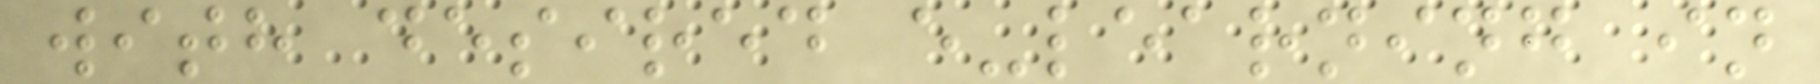with desired e-learning in
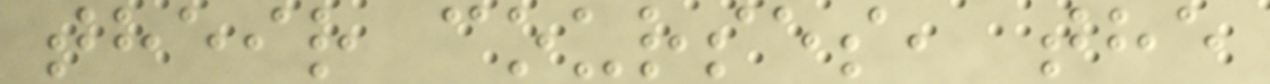their courses, the
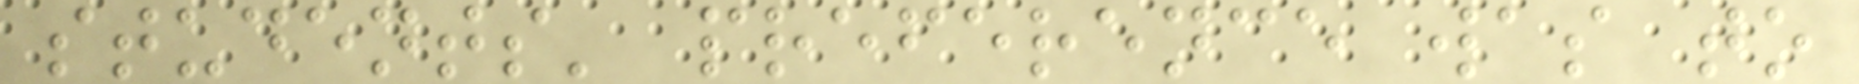students' preference was to
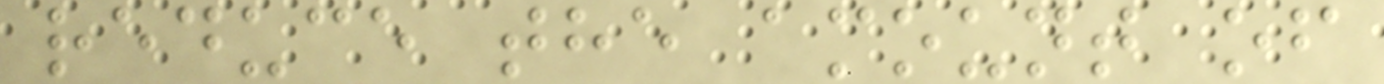reduce the amount of
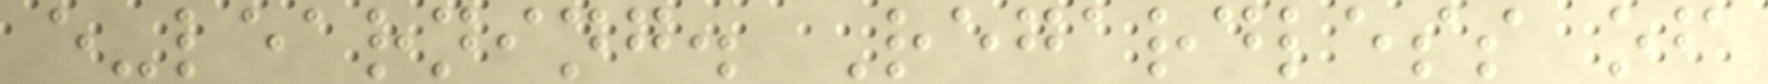e-learning. Regardless of
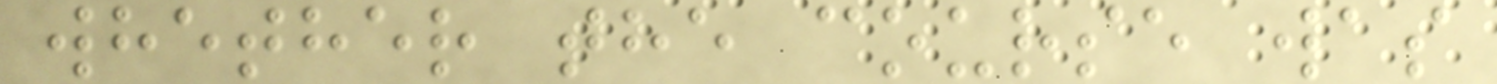whether the course was
